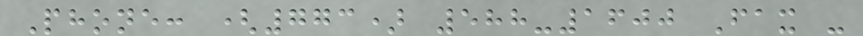Phone: (773) 588-1600 Fax -
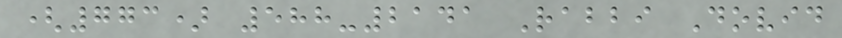(773) 588-2141 Rabbi Dovid
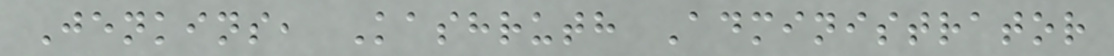Jenkins, Kashruth Administrator
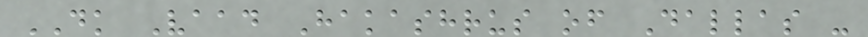DK Vaad Hakashrus of Dallas -
